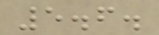5.6.
